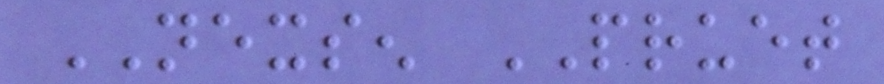NEXSEN PRUET
